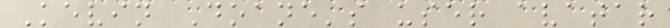Kevin Doane's user avatar
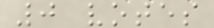0 votes
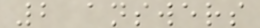2 answers
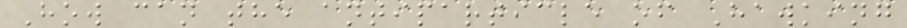How can the antiparticle of Hawking
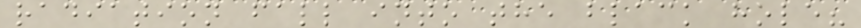radiation fall into the black hole?
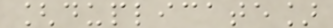[duplicate]
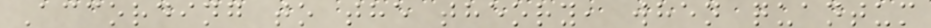According to the theory, when quantum
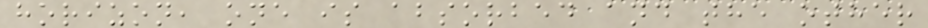horizon, one is absorbed and the other
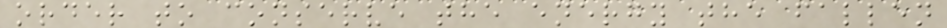order to conserve the energy the fallen
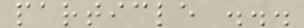particle ...
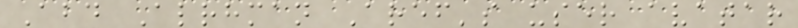Abd Alrhman Aref's user avatar
